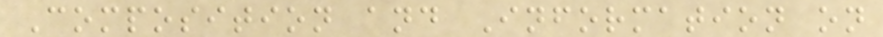Composition and Information on
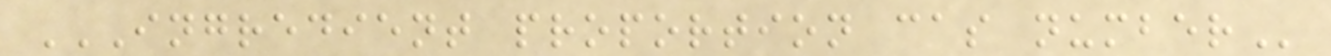INGREDIENT PROPORTION CAS NUMBER
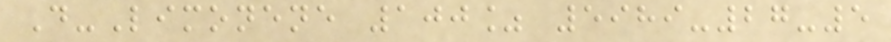D-Limonene 100% 5989-27-5
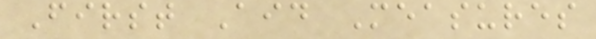First Aid Measures
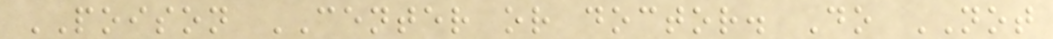POISON CENTER or doctor. Do NOT
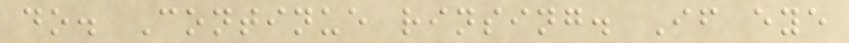do. Continue rinsing. If eye
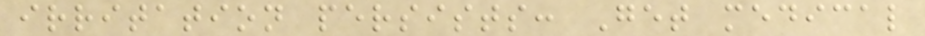irritation persists: Get medical
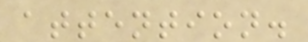attention.
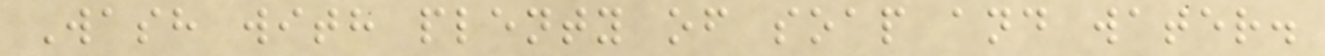Wash with plenty of soap and water.
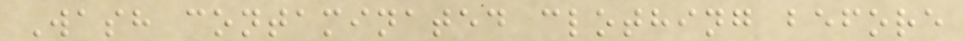Wash contaminated clothing before
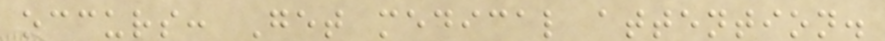occurs: Get medical attention.
